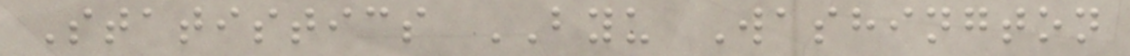Statistics BYU Washington
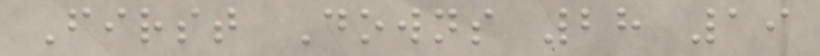First Downs 28 19
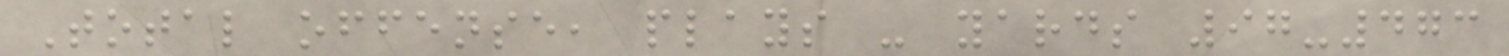Total offense, plays - yards 97-473
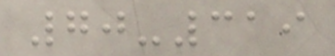70-319
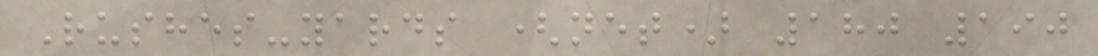Rushes-yards (net) 180 190
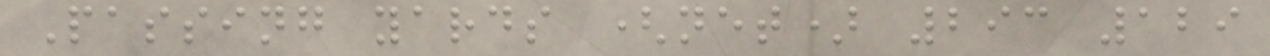Passing yards (net) 293 129
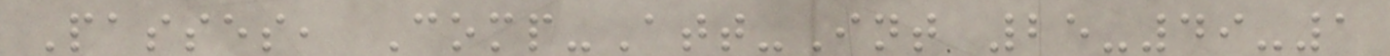Passes, Comp-Att-Int 25-49-1
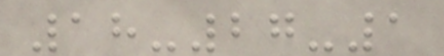18-27-1
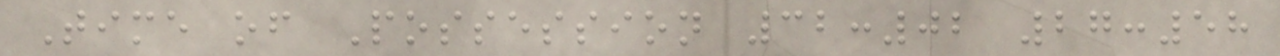Time of Possession 32:02 27:58
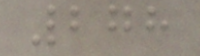278
